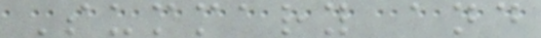Summary and
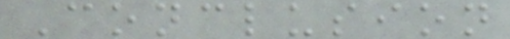Conclusion
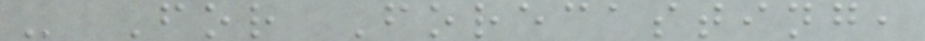- For Forecasting,
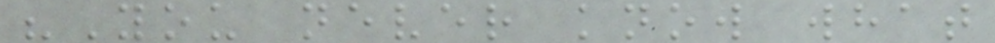"You never know what
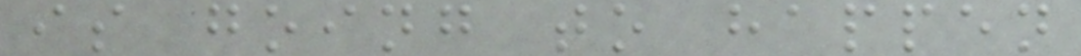is going to happen
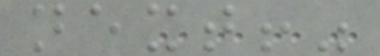next!"
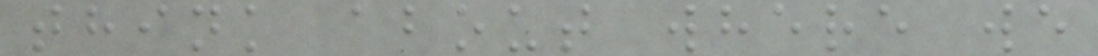think about where we
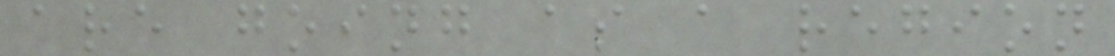are going as a region
